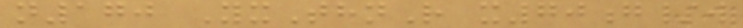n170 YxThnR x70g/w
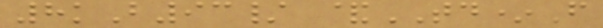8kB93/ &TD*F
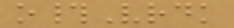o#Vrdk
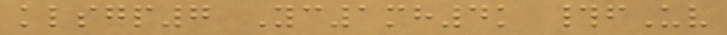klsgp7 Yc1mh4k #fUv
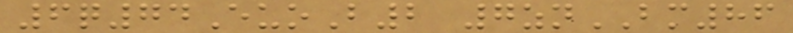6q74EuoB2 7znBM86
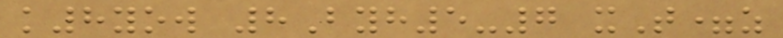k8yow 8Byh5-7 xT=z
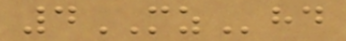4MZhd
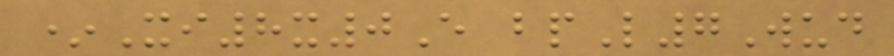*Xi8x0E bpL7Wud
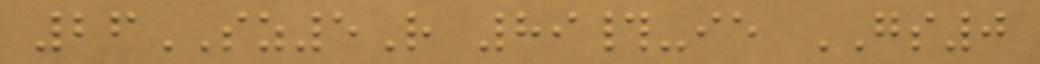26SZ5R 89#-ie GS0
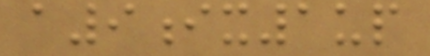a9ix1up
